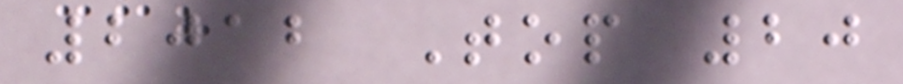2012 Top 20
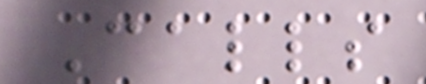Calls
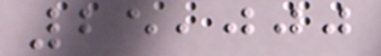25,000
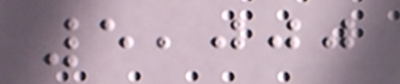5,000
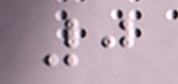0
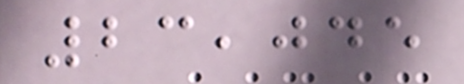23,045
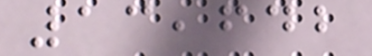13,642
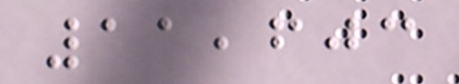11,603
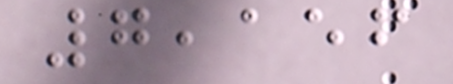7,156
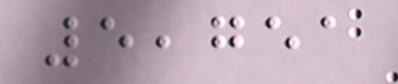5,751
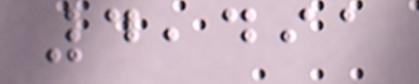4,491
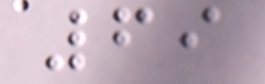69
